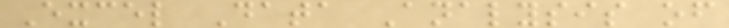Excel Data Analysis of
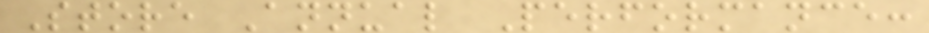Store Annual Performance:
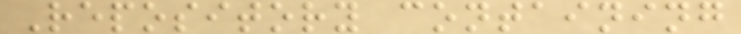Repository containing
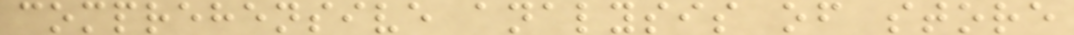comprehensive analysis of store
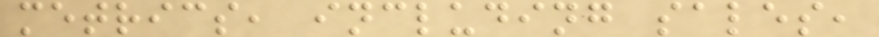metrics, including sales,
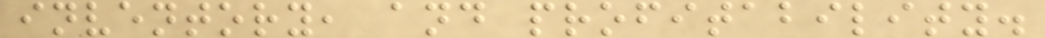inventory, and profitability.
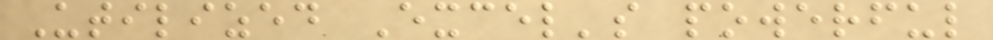Utilized Excel's powerful
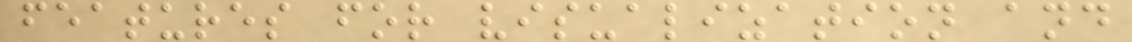features for visualization and
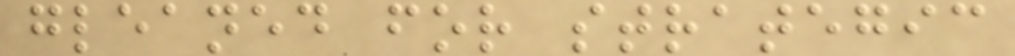gleaned for strategic
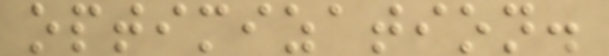optimization.
